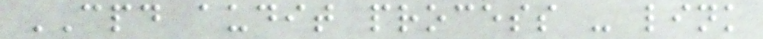CPD audit process - link
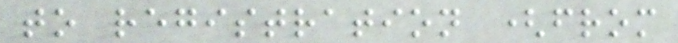to registration (from
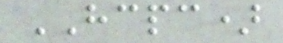HCPC)
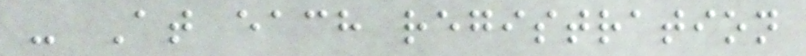- At each registration
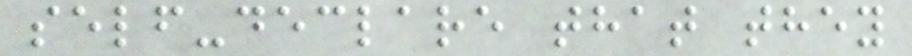self-declare that they
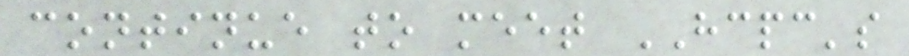continue to meet HCPC's
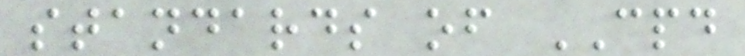standards of CPD
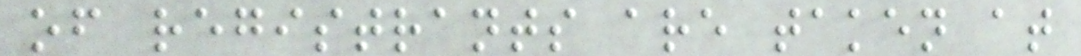of registrants are taken at
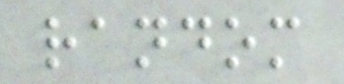random
